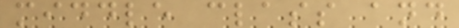middle class and
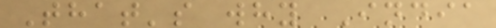That's why India
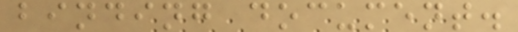binding document.
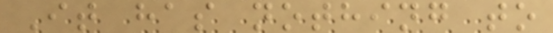It has nothing to
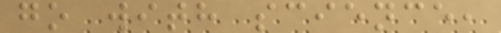go with science,
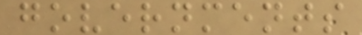governments
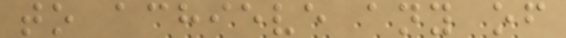to achieve any of
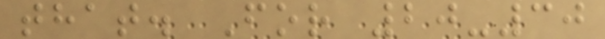that. For 20-30
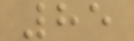85
